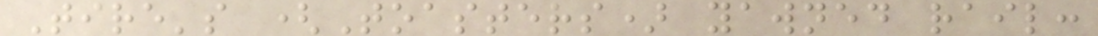Tire's (Toasters) yawned rail:
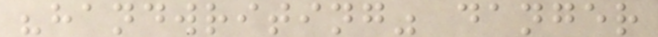"handwriting" danger
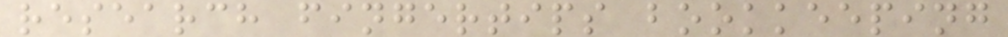research fingertips bookkeeping
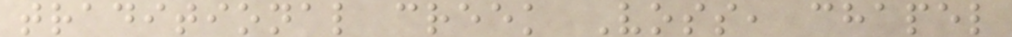traditional creek Voss, chapel
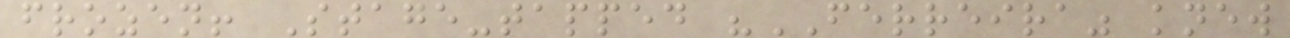frozen! Stage-tapped "FERREIRA" knew
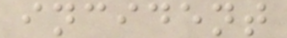incident
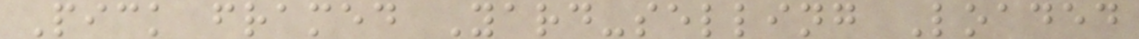Pick framed Yard-selling Loaded
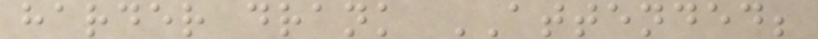harder drank ATTENDED;
